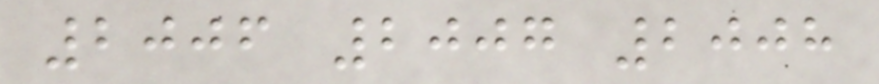2006 2007 2008
